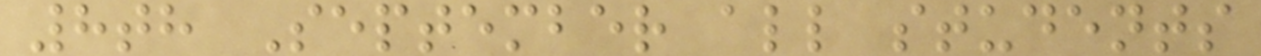8th September all students
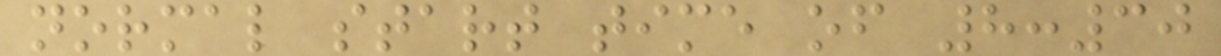normal start time of 8:30
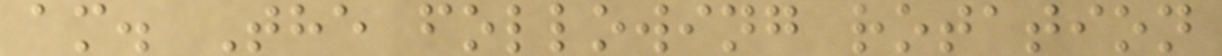am. The following rotation
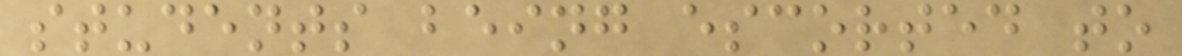students being escorted to
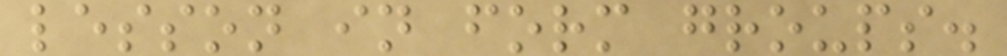lesson in form groups.
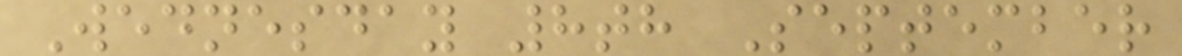Wednesday 8th September
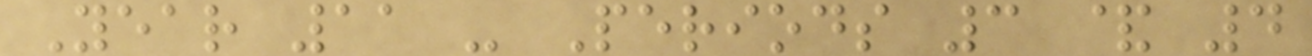Year 11 - Periods 3 & 4
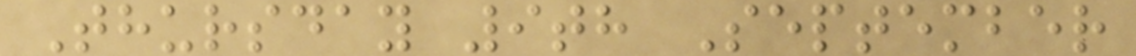Thursday 9th September
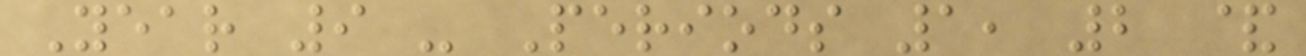Year 9 - Periods 1, 2 &
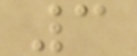3
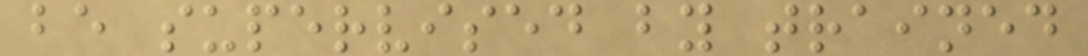be supervised by trained
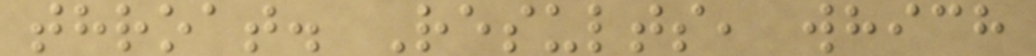throat. Results, which
